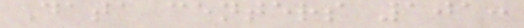Data centers 101:
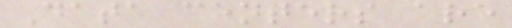Data centers are
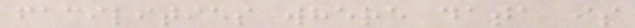facilities where data is
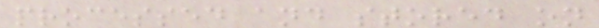processed and stored on
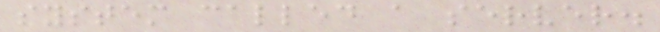system called a server.
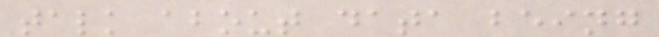talk about data being
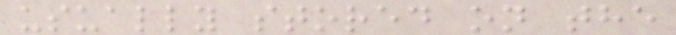usually stored on the
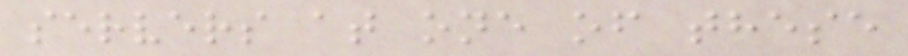servers at one of these
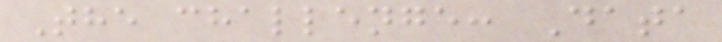The challenge: Data
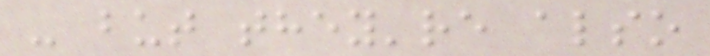- but they're also
